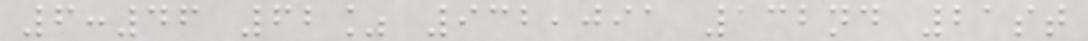6:46 62% 932,091 132nd 21st
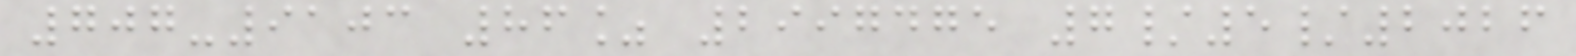707-9103 86% 2997475 7/5/2026
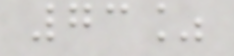73%
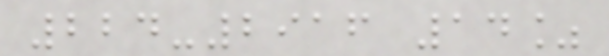224-2916 14%
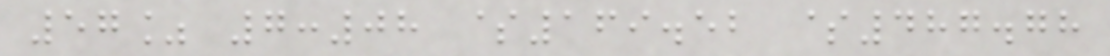57% 7:08 $169.52 $487.78
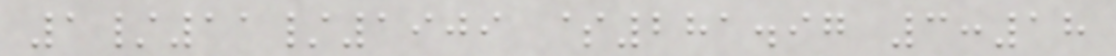1/11/1909 $281.97 3:18
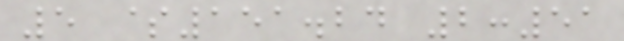5 $151.24 2:51
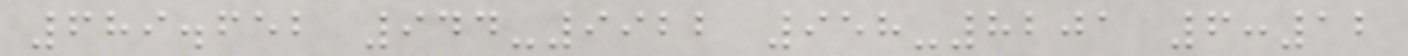689.652 944-9922 958-8201 6:12
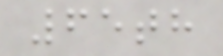65th
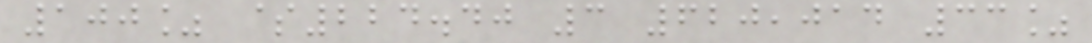100% $224.40 3 620,014 33%
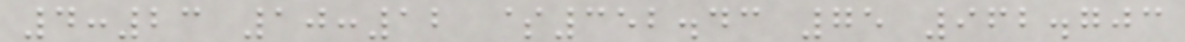4:23 10:12 $352.43 75 962.703
